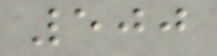500
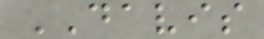DAVIS
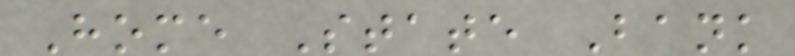Home State Bank
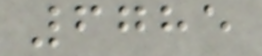6785
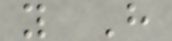y H
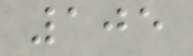105
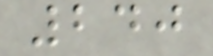240
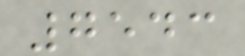7543
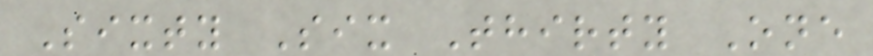Sixty Six Thirty One
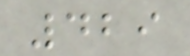429
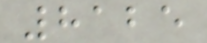8125
